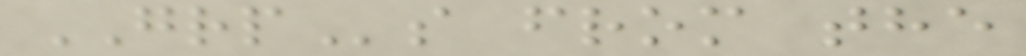GRPs from the
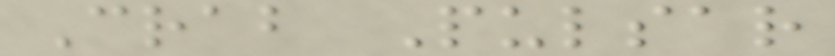Crab Pulsar
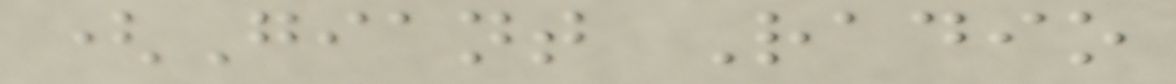(Giant Radio
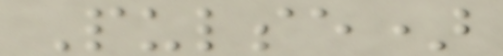Pulse)
